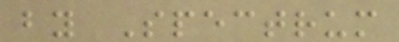by Spectrum
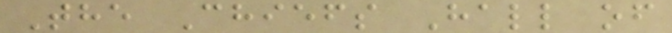The Chiefs Hall of
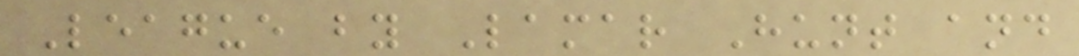League by Lamar Hunt and
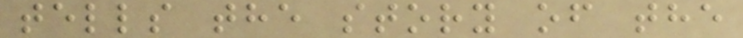tells the story of the
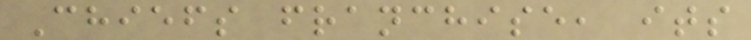Chiefs franchise, its
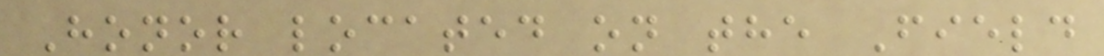Honor located on the Field
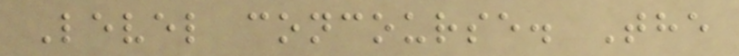Level concourse. The
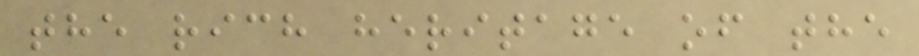the rich heritage of the
